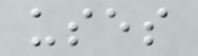uses
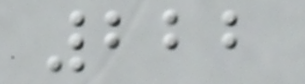222
